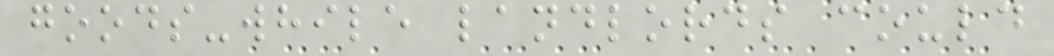goods-while landlords could
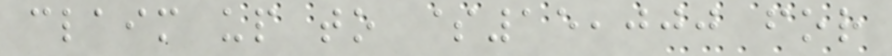claim up to $15,000 for
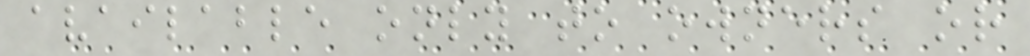available only to owners or
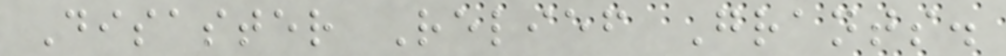Disaster Relief Grants.
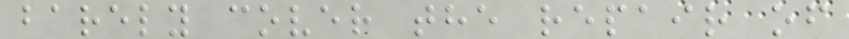barely cover the repair of
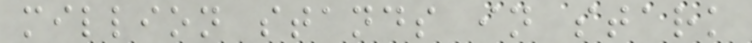million stands in stark
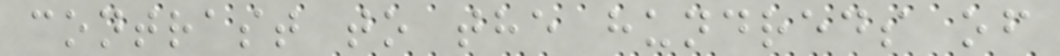contrast to the hundreds of
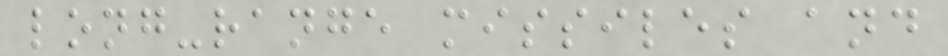long-range missiles and
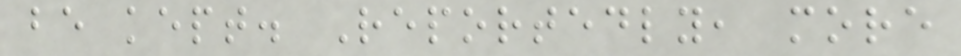be kept. Reportedly, more
